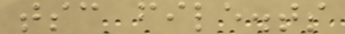tsc file.ts
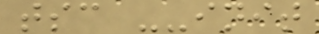tsc --init
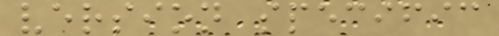version specific
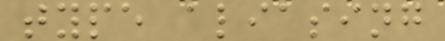type aliasing
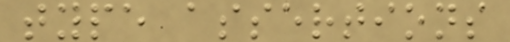type assertions
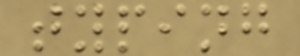typing
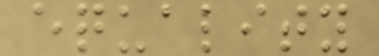equality
